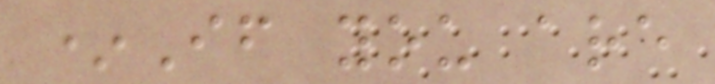*If you are
